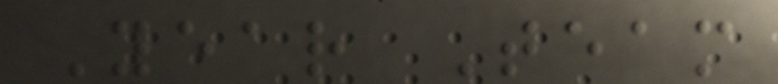Year Team
